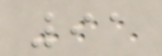91
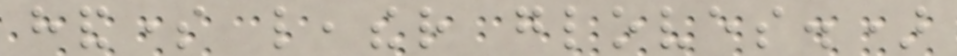handsome leather gloves.)
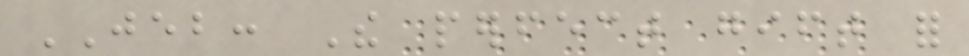JEB: The perfect gift for
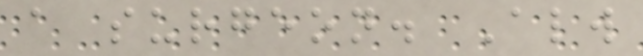a surgeon. Always
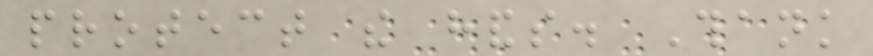protect the hands. Thank
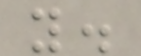you.
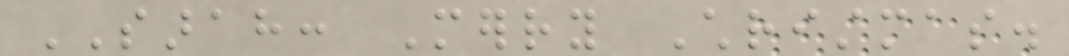SARAH: Merry Christmas.
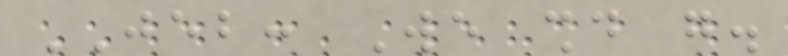JEB: We should go.
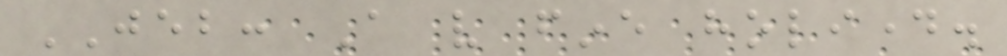JEB: A very fine holiday.
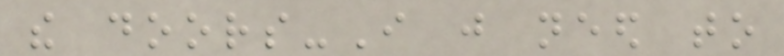the doors-I just need to
